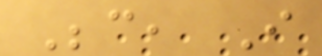Because, I
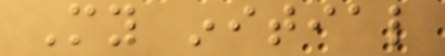My initial
